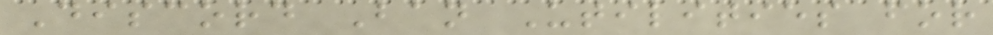Discord Ban Utilities for
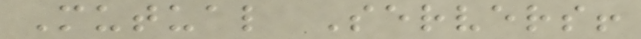Mutual Servers!
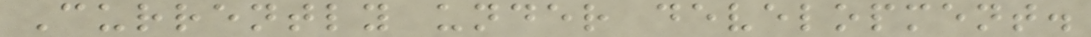Currently under development.
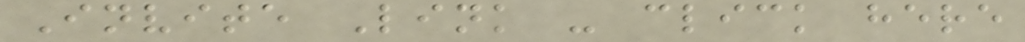Invite Link - click here
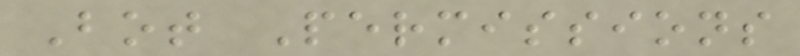Bot Permissions
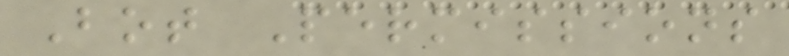Bot Permissions
